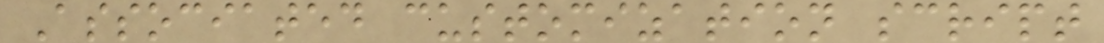Associated customization script
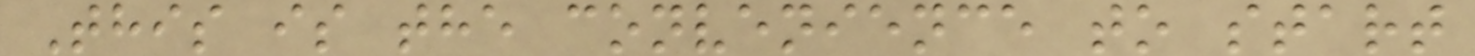This is the convenience to start
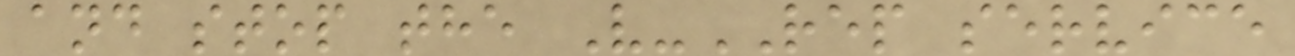and stop the V-REP service
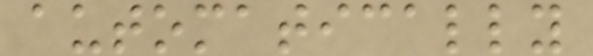automatically
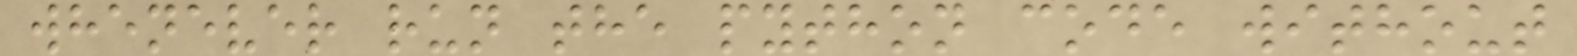whenever run the python code without
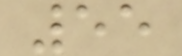55
